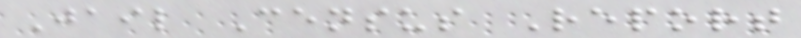Jail Census Report
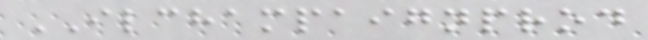ILCHAMPAIGNPROD
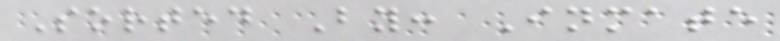Sorted By: Inmate
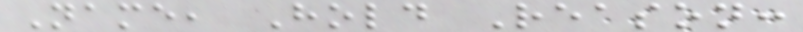Name, Hold Reason:
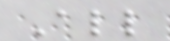All
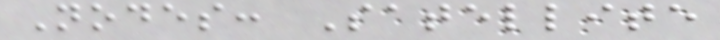Nodes: Satellite
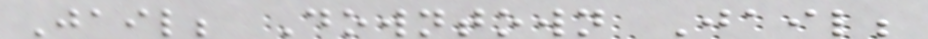Jail; Downtown Jail;
